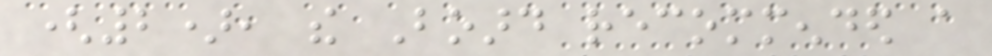(2), the Board recommended a
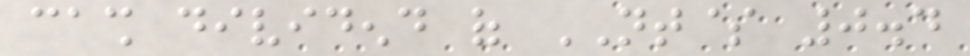cash dividend of NT$ 0.4
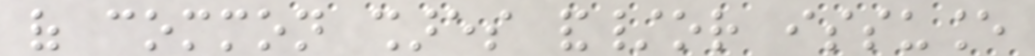of common shares and/or issuance
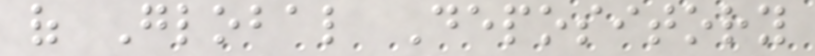of Global Depository
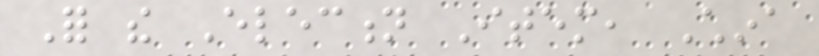For the Election Item, China
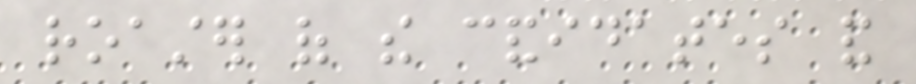roaster of the candidates and
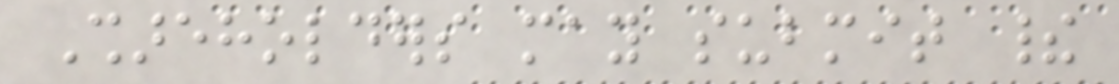Shareholders may submit their
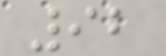92
